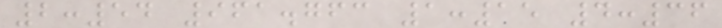2:54 961.763 1:15 4:36
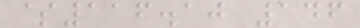$116.10 146
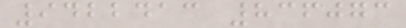9422413 836073
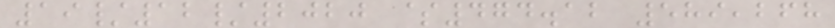19/12/2020 $474.12 589,268
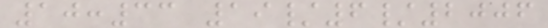10:33 19/6/2006
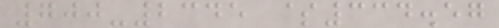700-2345 $334.57
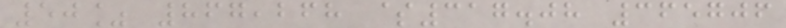50% 867,268 $317.08 365706
